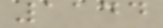1144
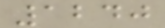1240
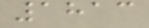1813
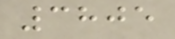3805
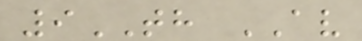9TH AV
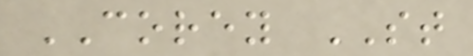COREY ST
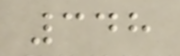348
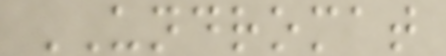UNDROMAT
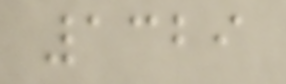1329
